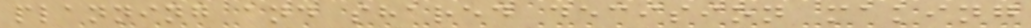planning and shared decision making
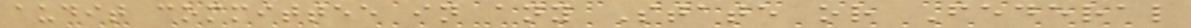audit committee in any State or Federal
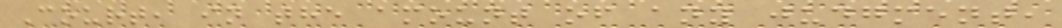Court, in the amount of any judgment,
